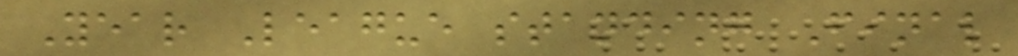Year League standing Final
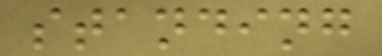standing
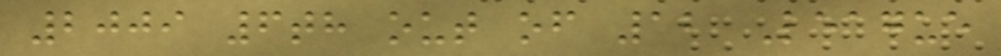2009 6th out of 12 League
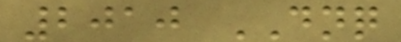2010 DNQ
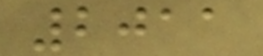2011
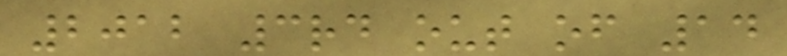2012 3rd out of 14
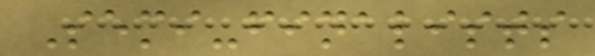Semi-finalists
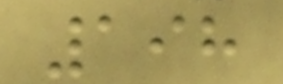198
